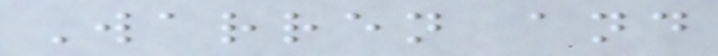Warren and
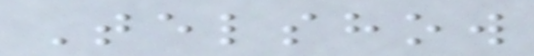Telshow
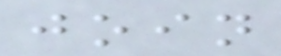join
